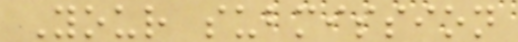Your submission
